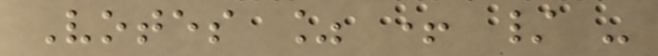Votes % + / -
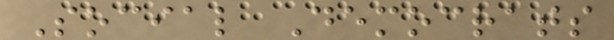Social Democrats
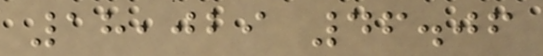18,029 46.06
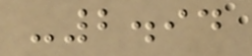-2.94
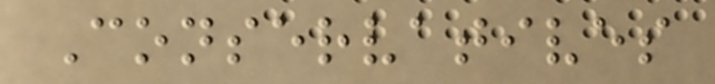Conservatives
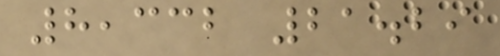8,332 21.29
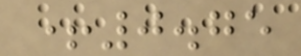+0.75
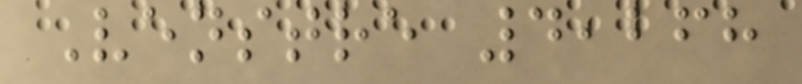Venstre 4,268
